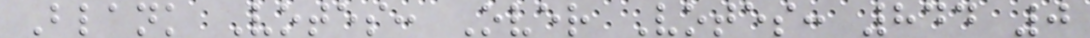Blank Votes: Over Votes: 844 0
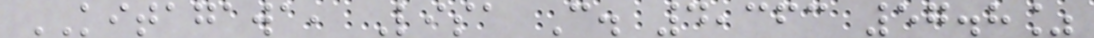KITAGAWA, Lisa C. 4,363 57.8%
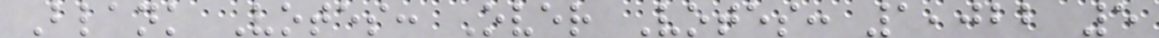Blank Votes: Over Votes: 1,022 5
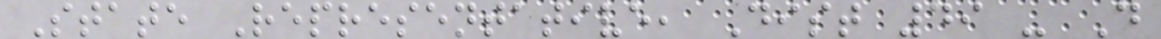State Representative, Dist 49 - D
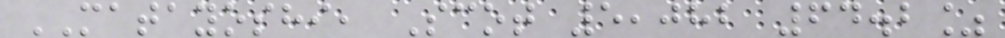MATAYOSHI, Scot 5,082 64.2%
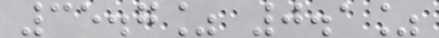35.7% 0.1%
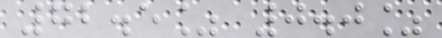72.5% 0.0%
